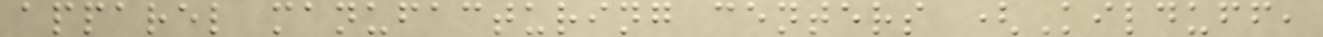apparel manufacturing centers (Kilduff,
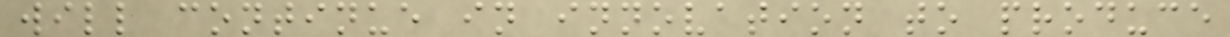will continue in innovation to produce
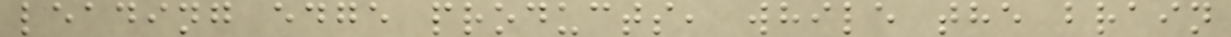leading edge products, while the brain
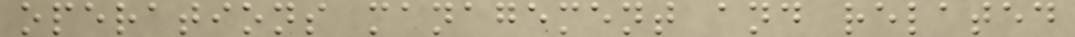operations management and related
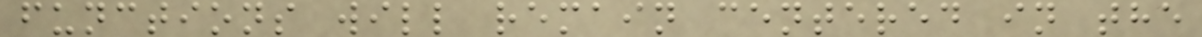functions will remain centered in the
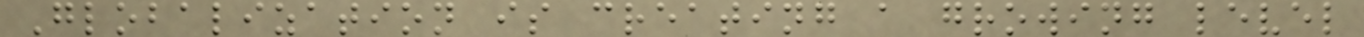Globalization is creating a growing level
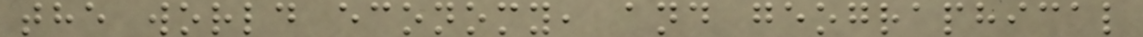the world economy, and geographical
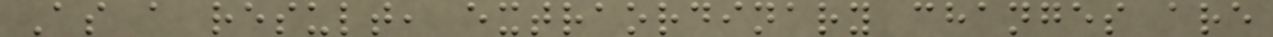As a result, extraordinary changes are
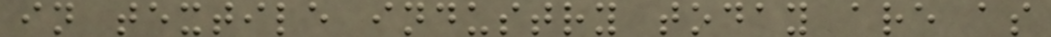in textile industry today are as
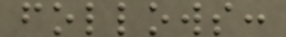follows:
